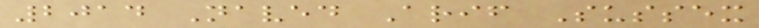2014 Naved Arif Sussex
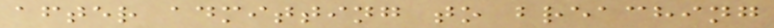after admitting to breaching
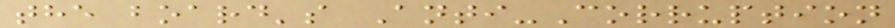the board's Anti-Corruption
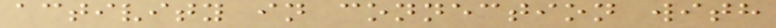activity in connection with
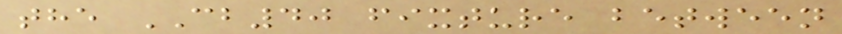the CB40 fixture between
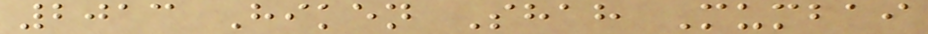2013 Hiken Shah Mumbai
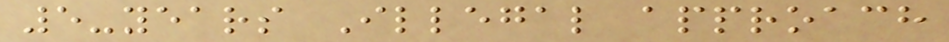5-years Illegal approach
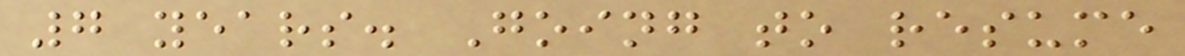7 years. Going to resume
